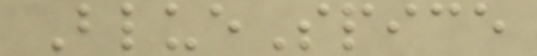BlueSpice
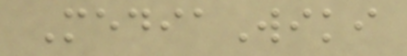MediaWiki
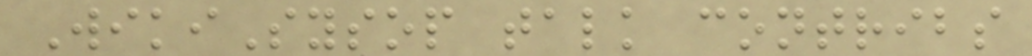WikiSysop talk contribs
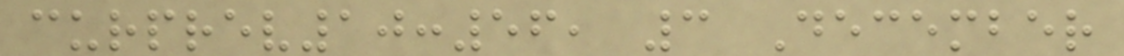curprev10:56, 3 December
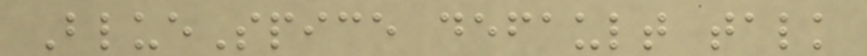BlueSpice default talk
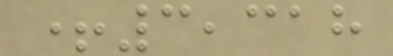+3,318
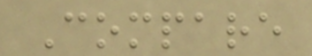Compare
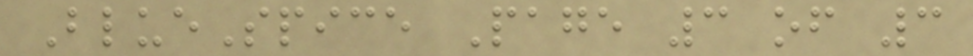BlueSpice Page 3 of 3
